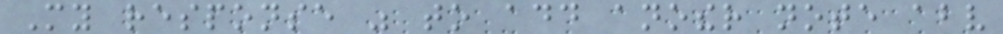My response was to add another note above
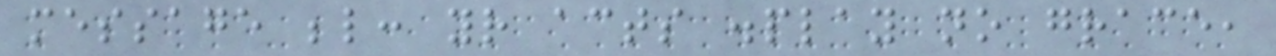message below: your acts display no grace,
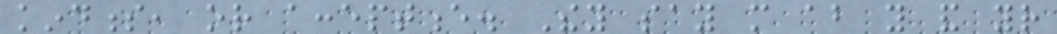kindness, or acceptence. They say more about you and your
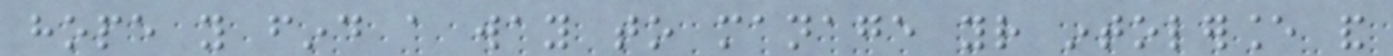hope you find a way to manage your intolerance and
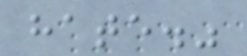hate."
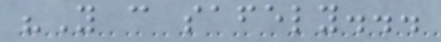"You can safely...
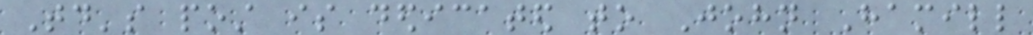Today's post is dedicated to John Hamill
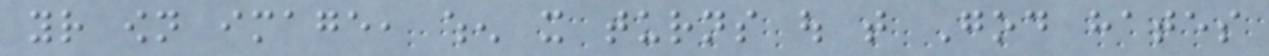your own image, when it turns out that God hates
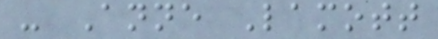- Anne Lamott
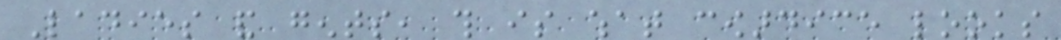Ladies and gents, this is what cowardice looks
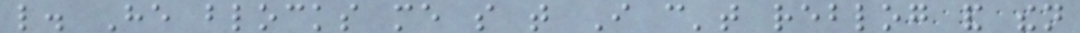like. He blocks me so that I can't reblog and then
